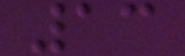13
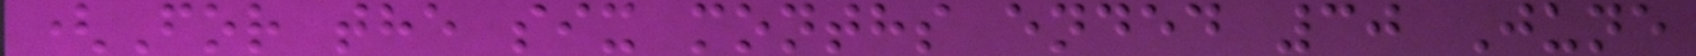(For the six months ended 30 June
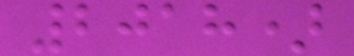2018)
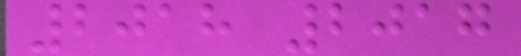2018 2017
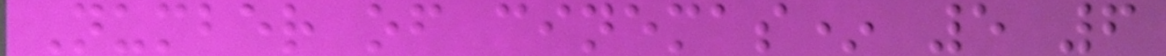Number of cinemas* 5 6
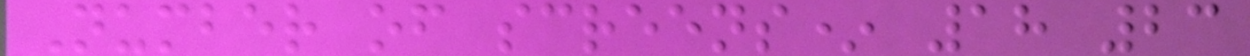Number of screens* 18 23
